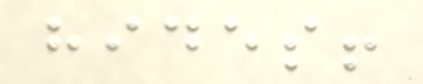hides!
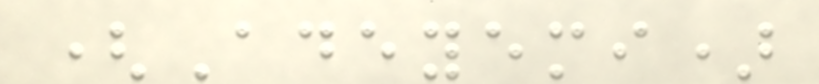(Adeyemi)
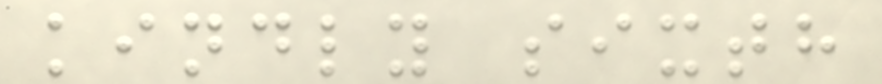kindly sixth
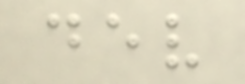dev
